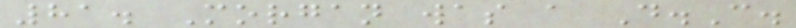81. Morgan was a D.C.
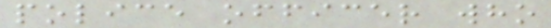police officer who
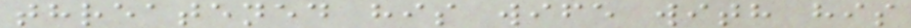threatened his wife with his
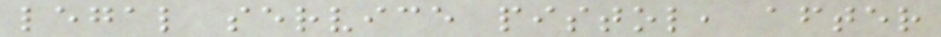legal service pistol, after
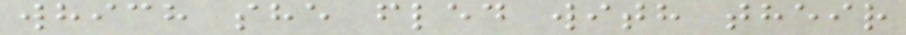which she fled with their
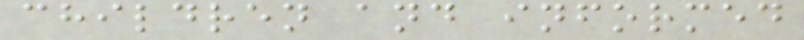children and informed
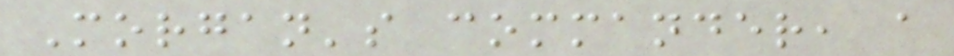Morgan's commander, a
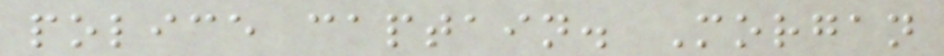police captain. Morgan
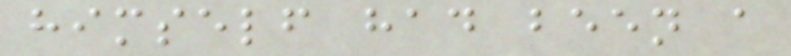himself had been a
